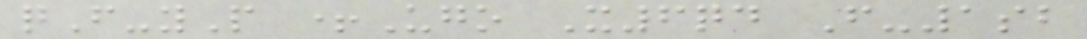qF-yP +Ugo X6qd F-1sb
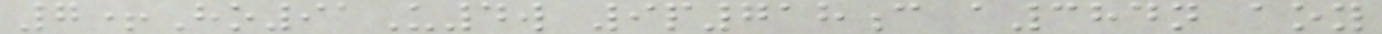7+Ho91U4w 9p718c a384n aoy
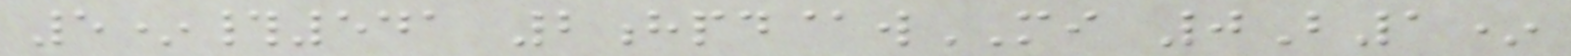5*#541 2hpd@wMI 0B1*
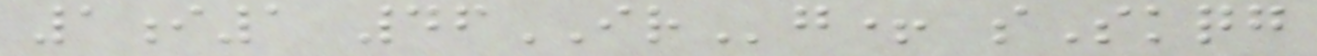1i1 46IRg+ sSkqg
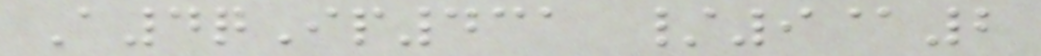A4qIp431 /9@2
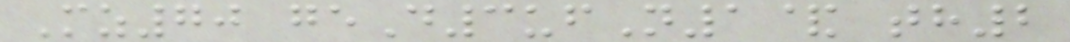Mz70 geD3ufN1& th2
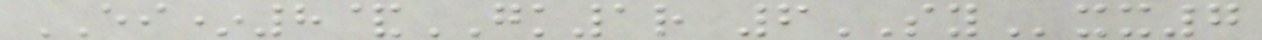EI*8&GK1r 6SYxx7
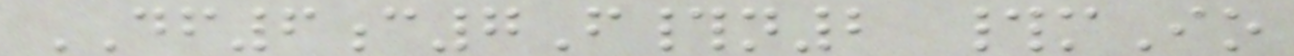DF6c7F#n2 #mIo
